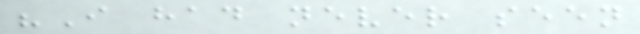"I had never seen
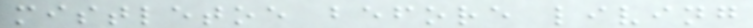mistletoe before living
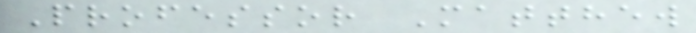Professor Matthew
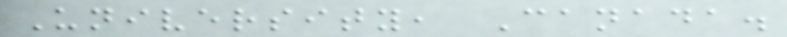University, Canada.
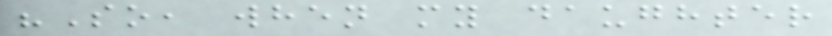"So, when my daughter
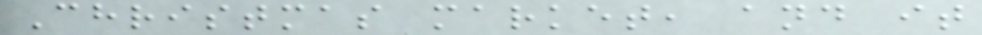Christmas market, and it
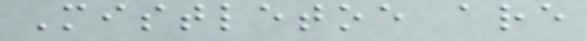Mistletoe are
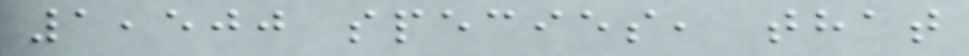1,500 species, that
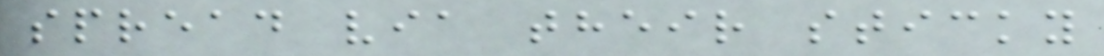spread via their sticky
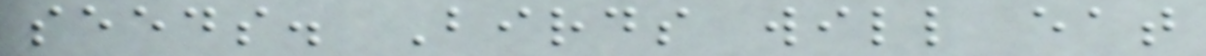seeds. Birds will eat
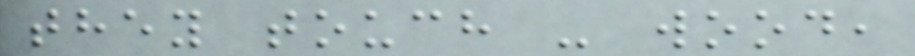they touch - wood,
